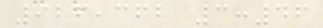926,362 3:46
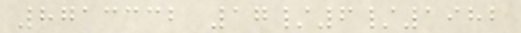8713332 17/6/1982
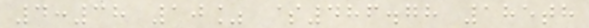4:38 10% $486.78 185th
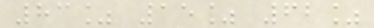83% 15% 62%
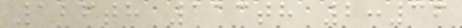126th 113th 2:36
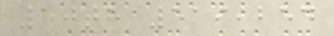50th 519,254
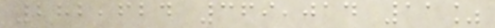282,624 369,014 11%
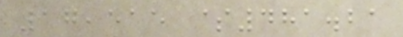17,515 $481.21
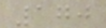170
